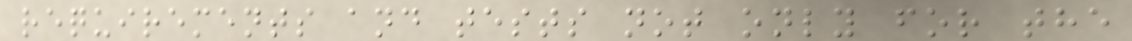requirements and tests not only for the
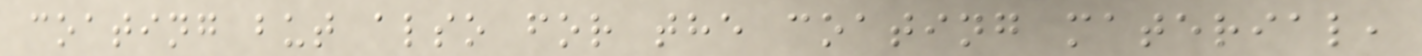coating but also for the coating material,
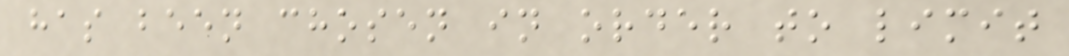has been chosen in order to limit
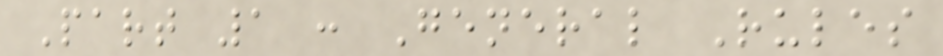Part 1 : General Rules
